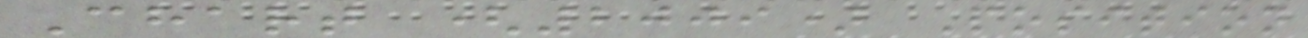Chart (2009) Position
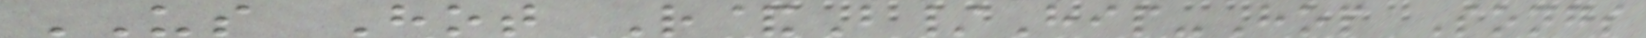US Hot R&B/Hip-Hop Songs
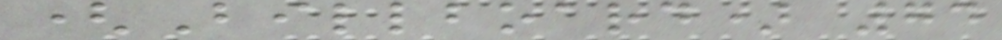(Billboard) 74
